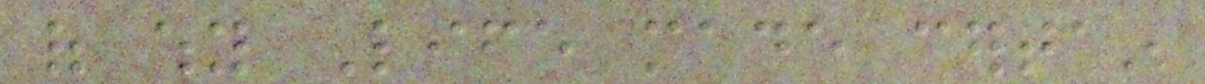of why Life made certain
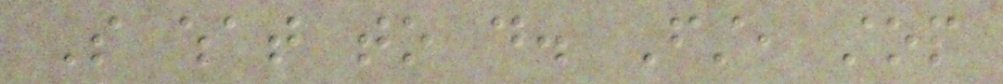So what to do. First, stop
